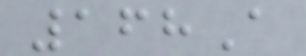168A
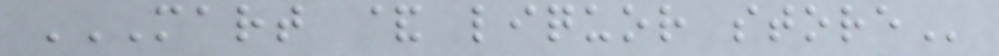MART & LIQUOR STORE
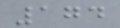174
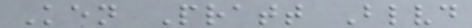Ken Pratt Blvd
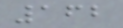162
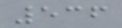536
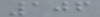106
